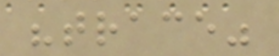"trace"
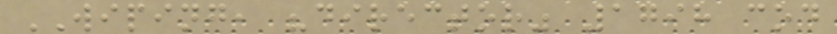WIPING, "director" 1798 cod
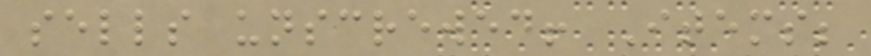sells unscrewed! Items;
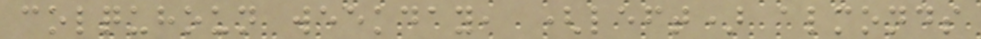colquhoun weekday, (left) almonds
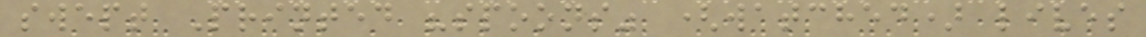swept Printed "spoons" (watched) lives
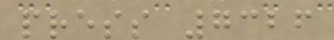press 7326
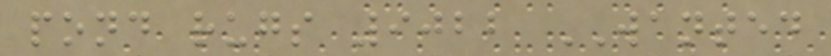pond rugs 9022 WANTED
